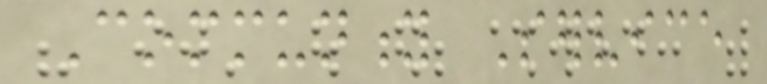Community Service
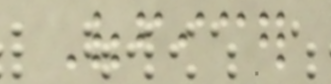Officer
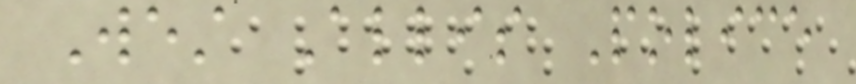West Allis Police
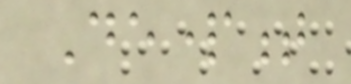Department
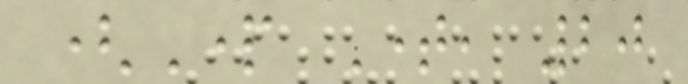(Part Time, 20
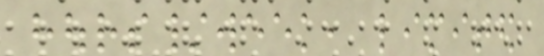hours/week, limited
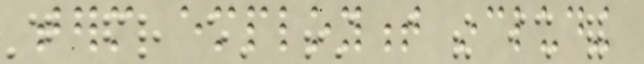term employment including
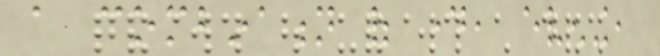a combination of day, evening,
